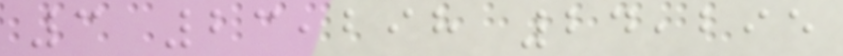3 23,298 24,295
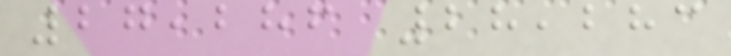27,286 28,283
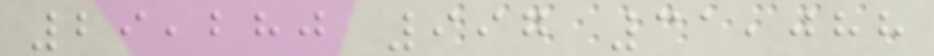29,280 997 31,088
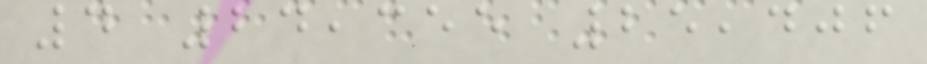4 24,355 25,406
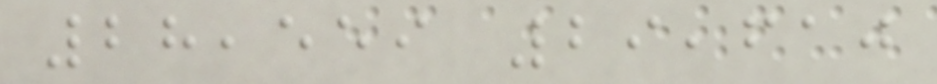28,559 29,610
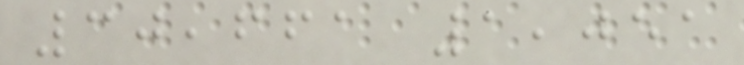30,661 1,051
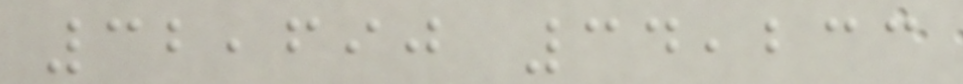32,690 34,233
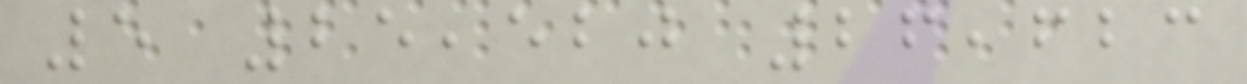5 25,520 26,623
